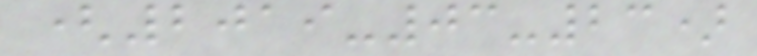(2019-03-23)
